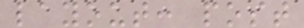layout: post
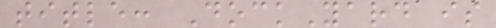title: DockYard is
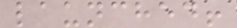launched!
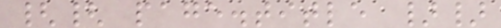{{ page.title }}
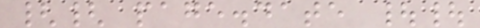{{ page.date ||
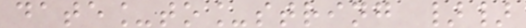date_to_string }}
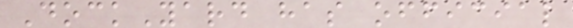DockYard has official
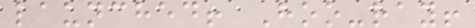launched! Hoo-ray!
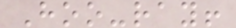Hoo-ray!
